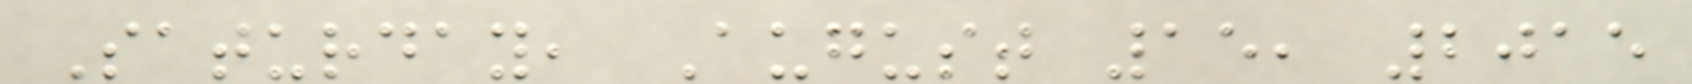Saturday, August 15, 2015
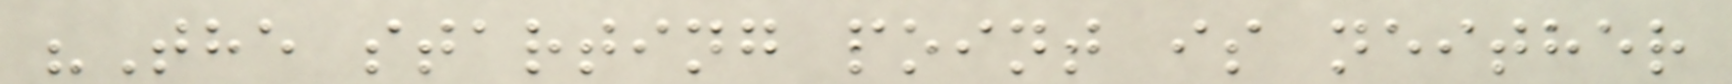"The starting point is neither
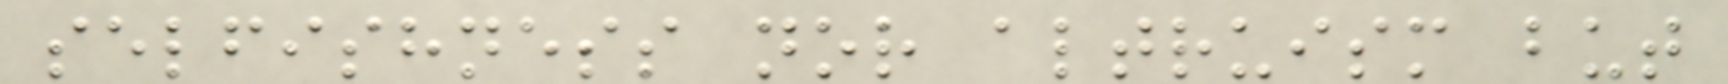selfishness nor altruism but
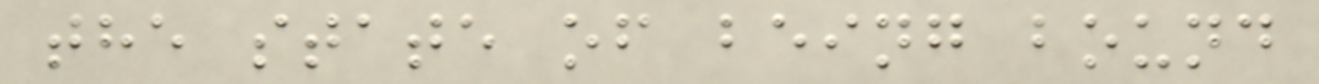the state of being bound
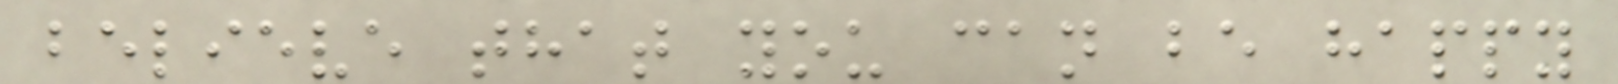believe that you can be happy
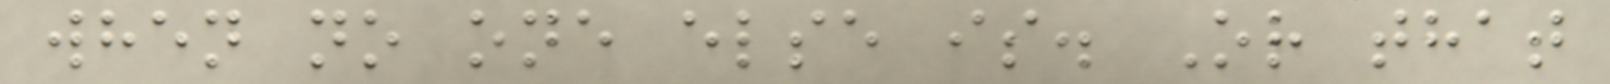when no one else is. Or that
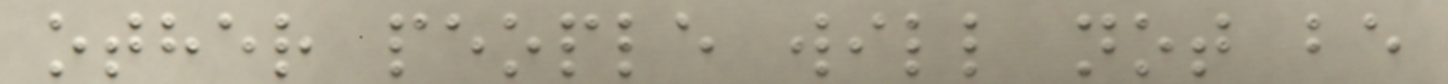other people will not be
